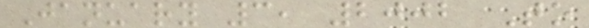January 3, 2002 To
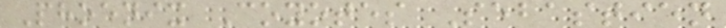Phoenix Coyotes Sebastien
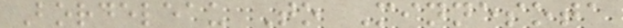Bordeleau To Minnesota
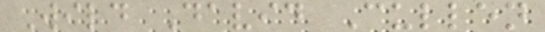Wild David Cullen
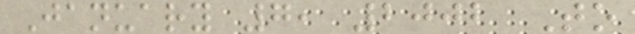January 7, 2002 To
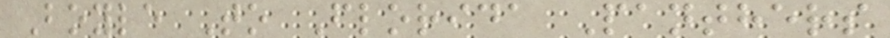Boyle To Florida Panthers
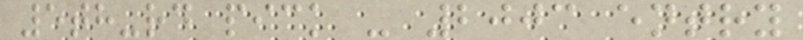5th-rd pick - 2003 entry
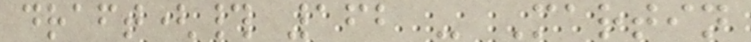draft(# 162 - Martin
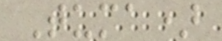Tuma)
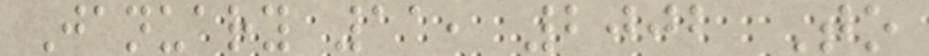January 11, 2002 To
